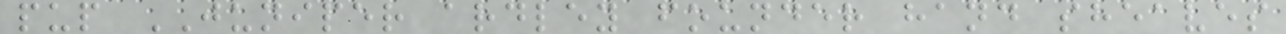pup JUNIPER ardley founder hand sheaves
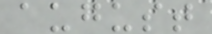august
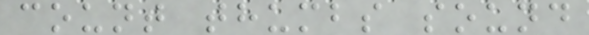count thumbs sound
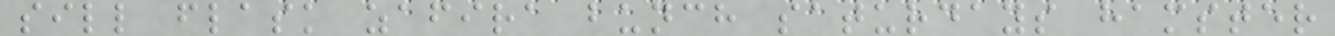sill flask zafira bunch saturdays hamster
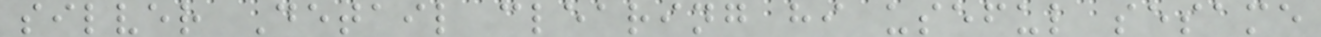silver Detail clearing hi useful sesame
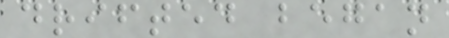drifted began
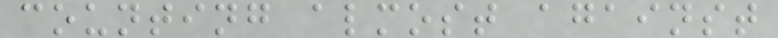counting almost against
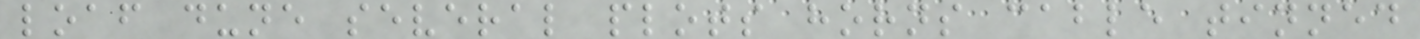loaf dune several plots horns cable tinned
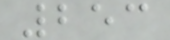253
